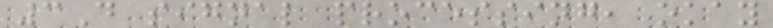3D signal processing, okay
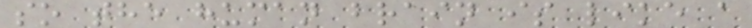so the human brain is like a
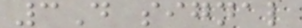3D signal
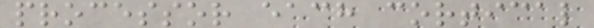processor each cortical
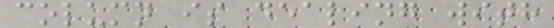column is dealing with
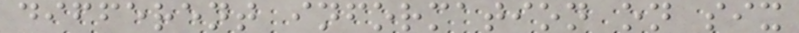different information on six
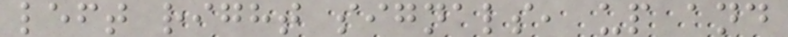left right signals, up and
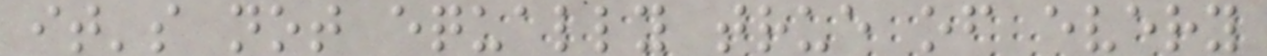it's not equally true of every
